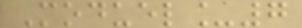Moduel_7
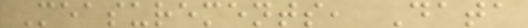Measurements, Data
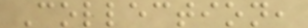Collection,
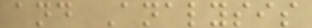and Analysis
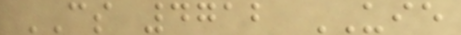CS 4712 UIE
